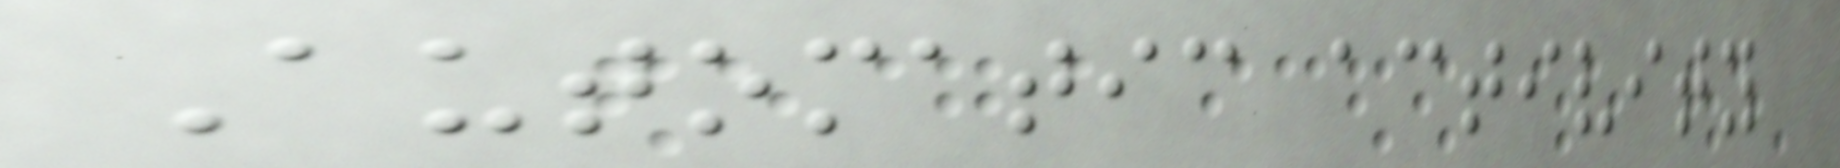Automatic activity
